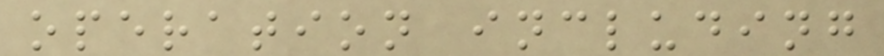operation including
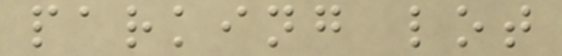parking lot
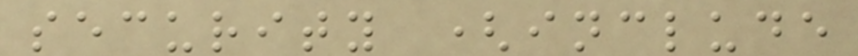security (include
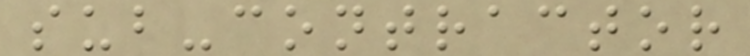sub-contractor
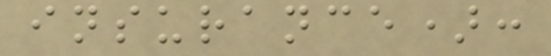insurance):
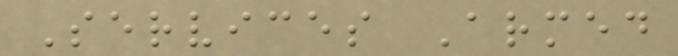Services Armed
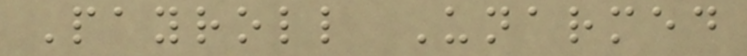Payroll Unarmed
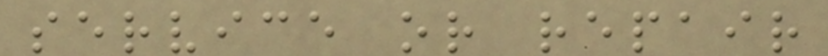service or repair
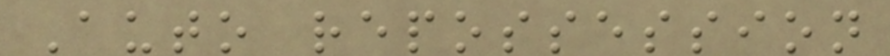Auto repossession
